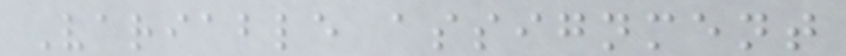Variable assignment
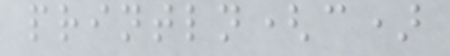println(c)
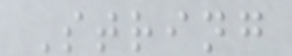String
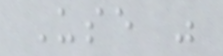Use "
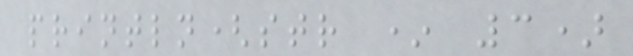println(str * 3)
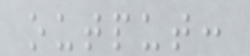output:
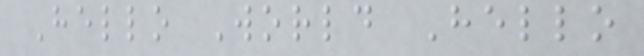Hello World Hello
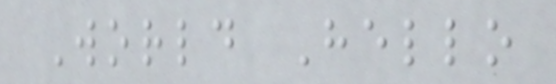World Hello
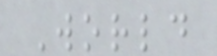World
